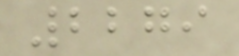2279
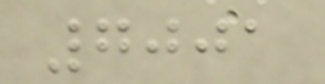7001
